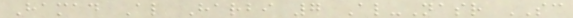Hamad Al Harbi 7 Al-Nasr SC
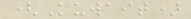(Kuwait)
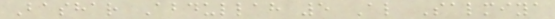Bashar Abdullah 5 Al Salmiya
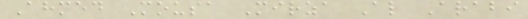Ahmed Mousa Mirza Al Arabi
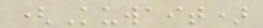(Kuwait)
